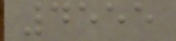4555
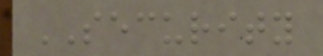SECURITY
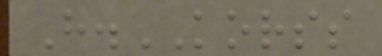H.KORSS
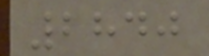2840
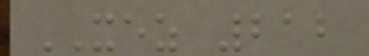XEZ 212
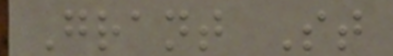Grant St
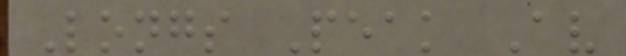Longs Peak Av
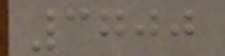3700
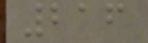216
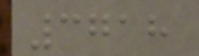3718
